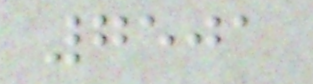7501
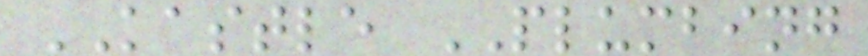KASTLE PLUMBING
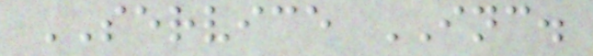SERVICE INC.
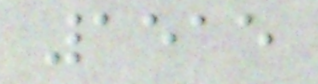1515
